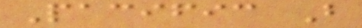Pacific B
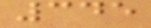345
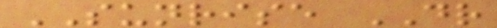SUNRISE DR
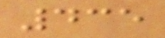435
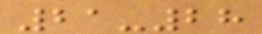21-28
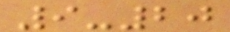9-20
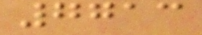7713
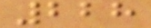228
